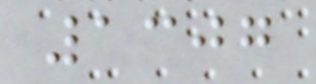1307
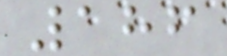186
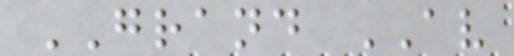GRAND AV
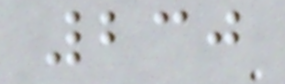230
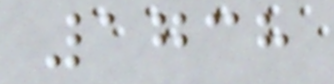1738
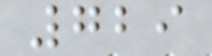729
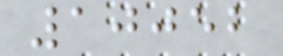10052
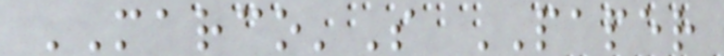MARCO'S PAPER
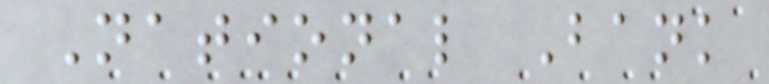National Bank
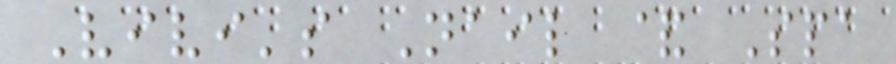Vivi's Nail & Spa
